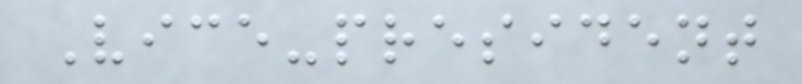Vice-president
